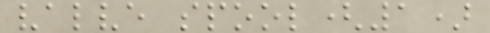valve spool(1)
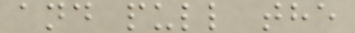and pull the
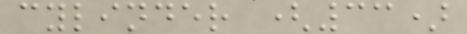cylinder (33)
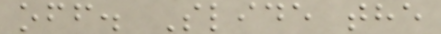off. Slide the
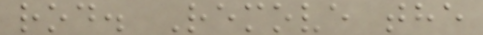rod. Remove the
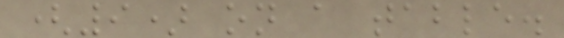(9) on a table.
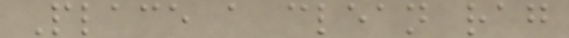Place a clean rag
